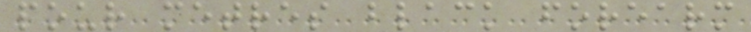pour metres black forearm
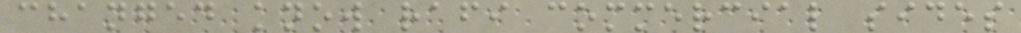changed know rafi commercial sides
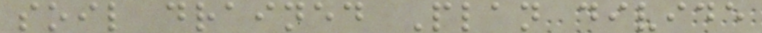soil drained Plan divide
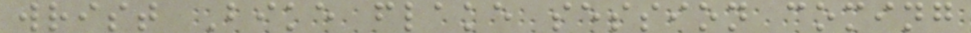wrist Bike flake session coming
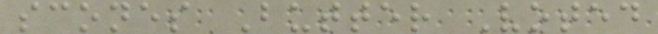scones Butter Voted
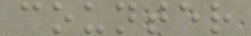counter
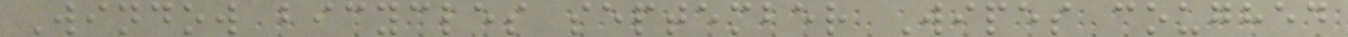Window bicycles september Wipes coughed
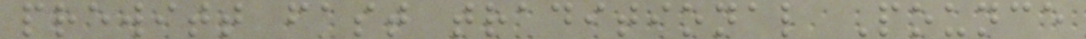prewitt fast traditional Pounce
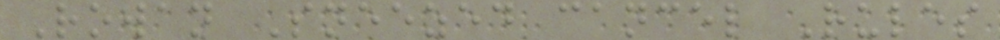Rowan Sneezed cancel Rules
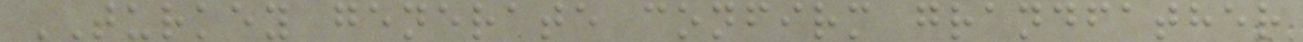TURKEY generate confirm grandfather
